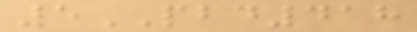5PBD418
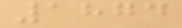1874
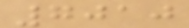7010
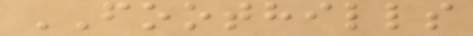FOOTHILLS
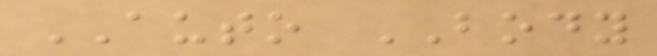AUTO BODY
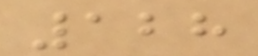128
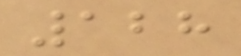128
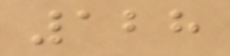128
